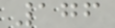176
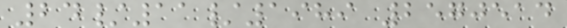24/11/1989 2570514
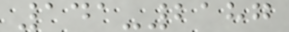141-2187
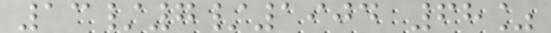13/7/1904 68%
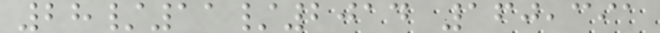28/11/2014 160,391
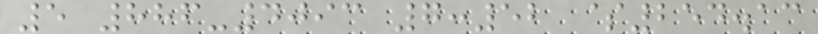5 886-4093 7:52 $254.13
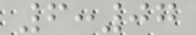6:07
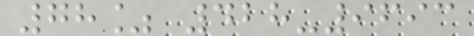78% 428-9693
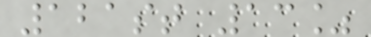121st 13%
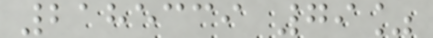2185339 79%
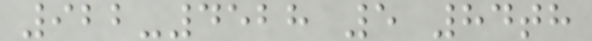922-4528 5 84th
